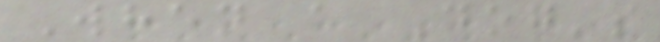When a Dog's
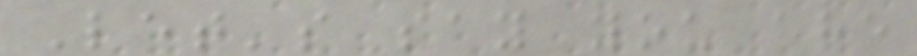Let's say you are
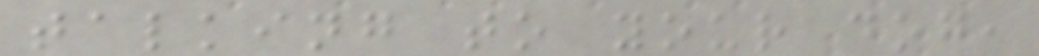talking to your dog,
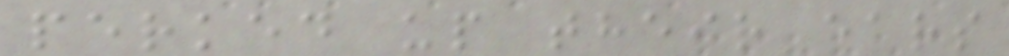perked up their ears
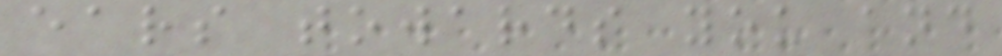ears towards you and
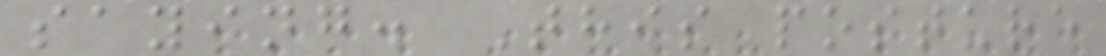saying. This posture
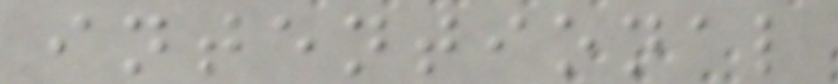intentional
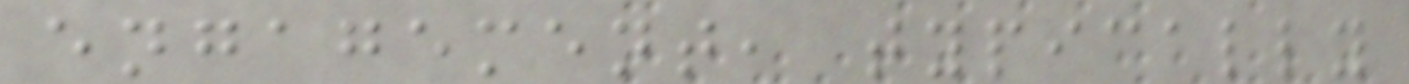engagement, typically
